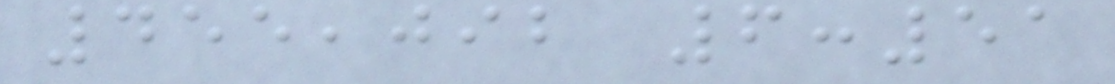455,092 6:51
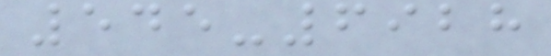545-6928
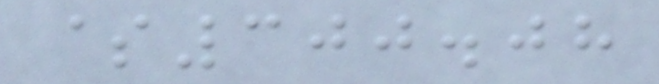$300.08
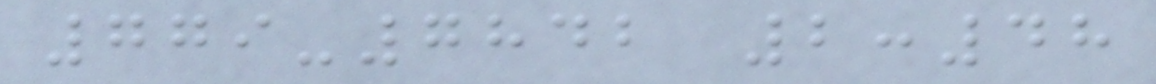779-7842 2:48
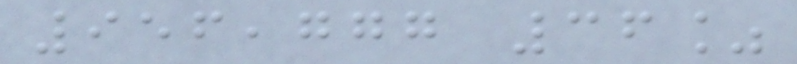956,777 36%
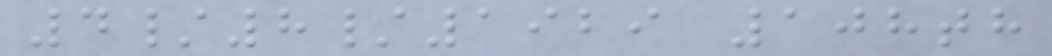4/8/1929 108th
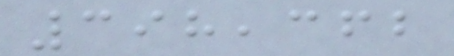398,362
